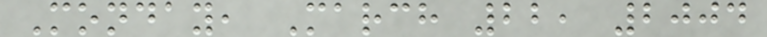Monday, March 22, 2004
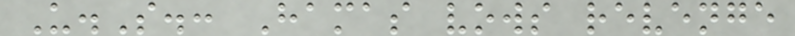U.S.: Hamas vows revenge
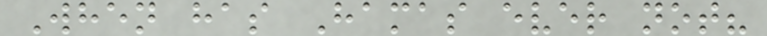When has Hamas ever not?
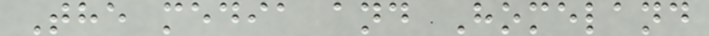The media and Homeland
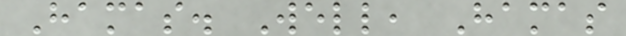Hamas. Well, Hamas
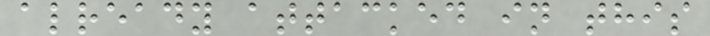already attacked in this
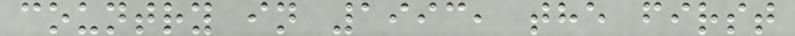country in 1993, the first
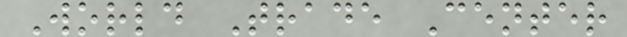World Trade Center
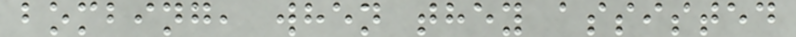bombing, when they assisted
